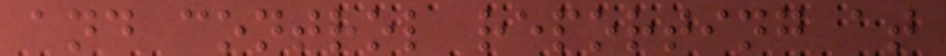and control reporting at
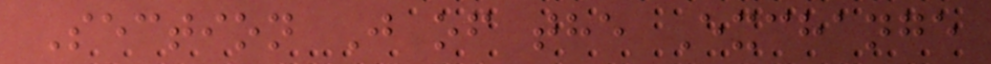Section J of the Exchange
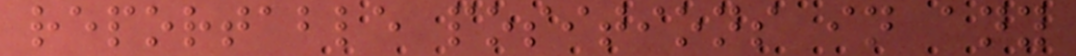reportable positions in any
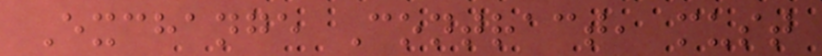Exchange Contract, must
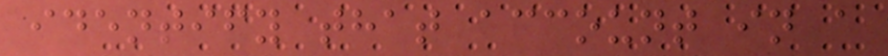identify that account in a
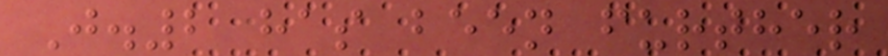J.2 has been further
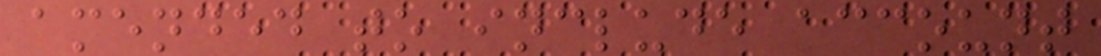amended to include account
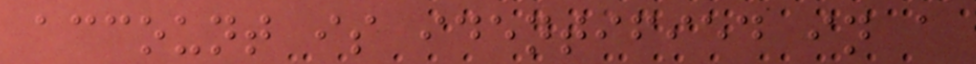account is identified in a
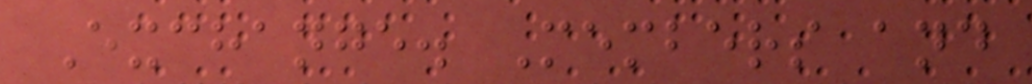Exchange. Members and
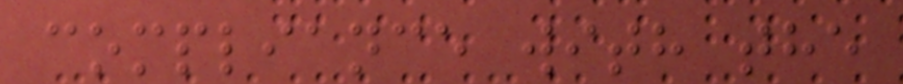compliance with the
